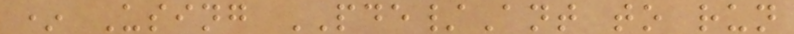* Using PDE/Ant to run
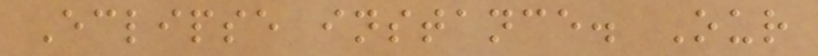Eclipse instance. Our
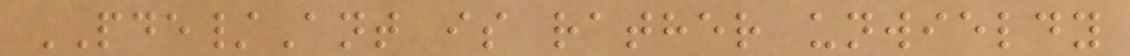PDE/Ant is rather unwieldy
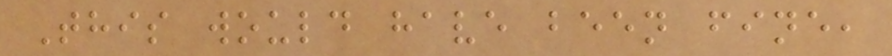This would have been fine,
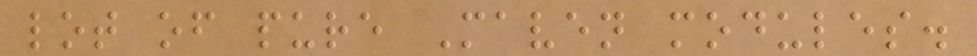lot of pure Maven modules.
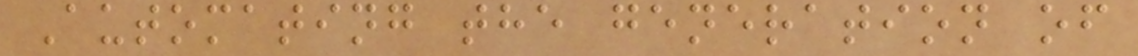Automating the generation of
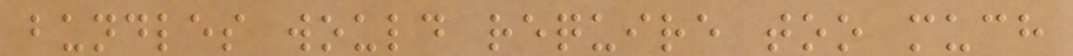bundles would require too much
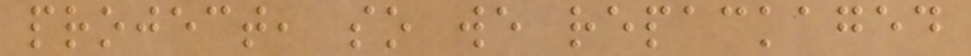project, so we repackaged
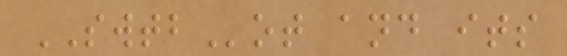SWTBot and its
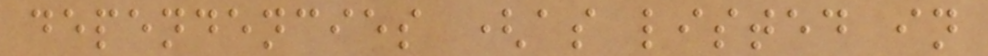dependencies (as listed in
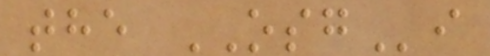the OSGi
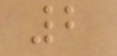2
